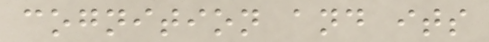cognition and its
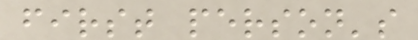first person's
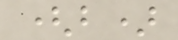(b)
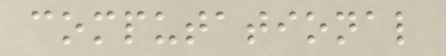computational
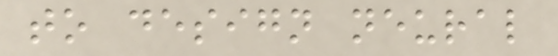to design neural
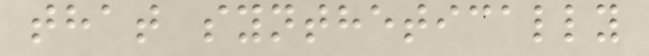that synthetically
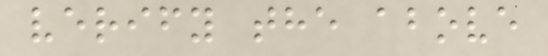verify the above
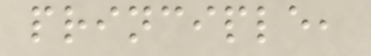principle,
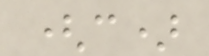(c)
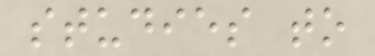studies to
